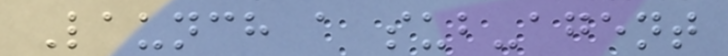Launch a sub-agent
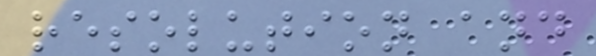resolution and
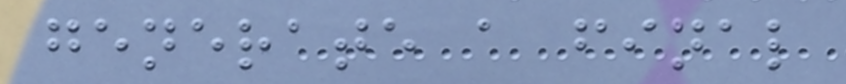generate a final
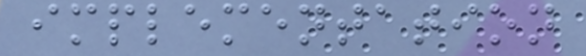implementation
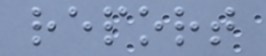report
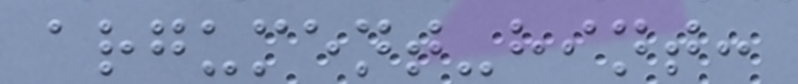argument-hint:
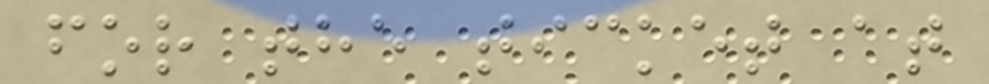for the ticket at
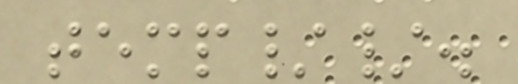temp//.
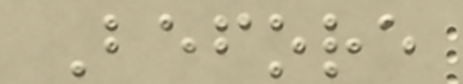Before
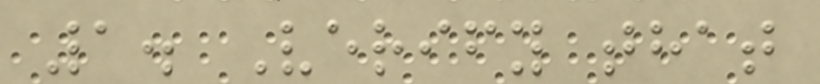1. Verify that
